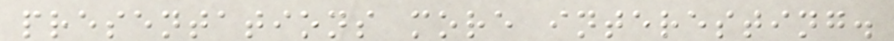presentations more interesting.
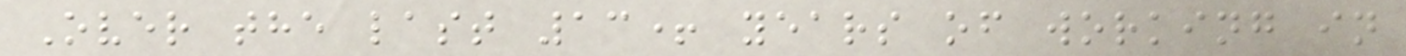Over the last 13+ years of working in
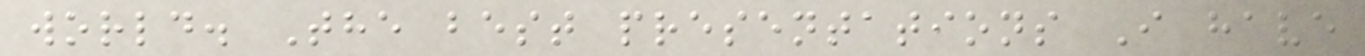world. The best presentations I have
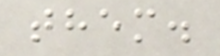them.
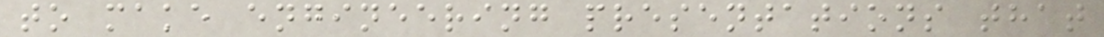to make engineering presentations that
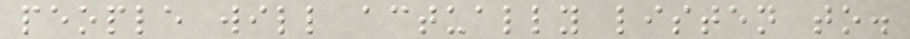people will actually listen to.
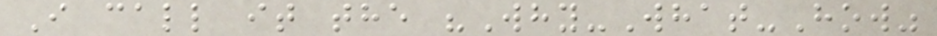I call it the "Why-What-How"
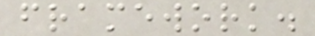framework.
